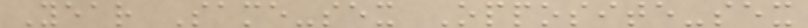Year Same-sex Opposite-sex
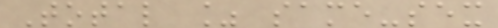Total % same-sex
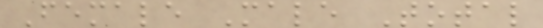Female Male Total
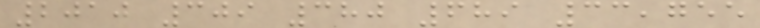2010 309 380 689 33,755
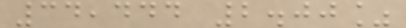34,444 2.00%
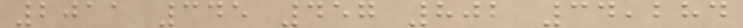2011 345 457 802 34,284
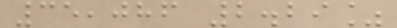35,086 2.29%
